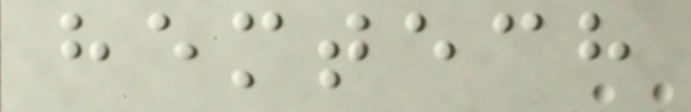hemtech
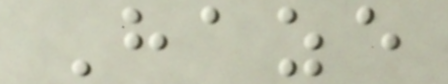Haze
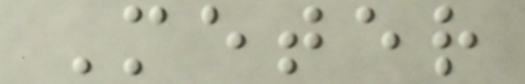Meter
